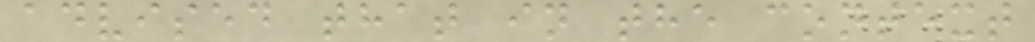advised that in the context
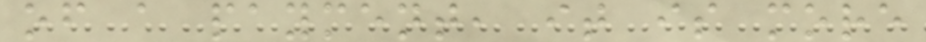of a payment, it is more
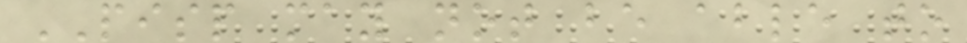PISP may not be able to
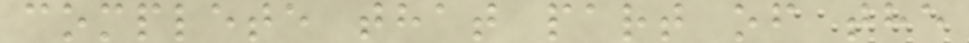complete that part of the
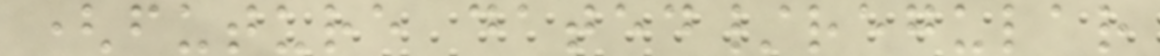(future dated/regular
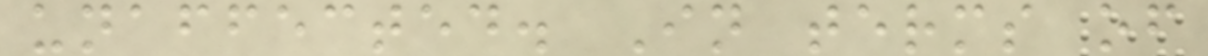unaffected. In terms of
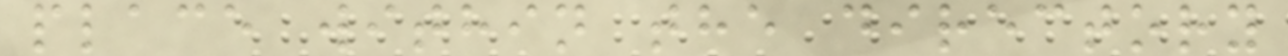place within the directory
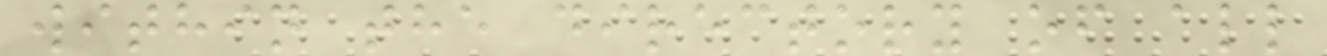within the directory of all
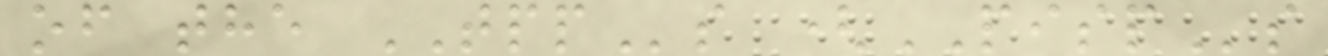of the TPPs (PISPs
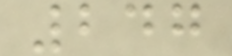247
